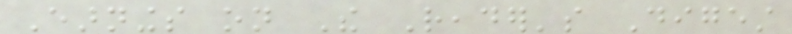Earnings on The Reader's Digest
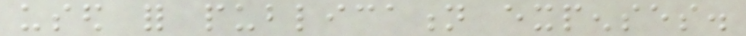used for publication expenses.
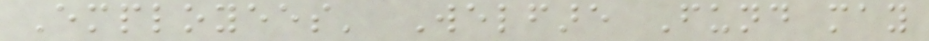Employees' Welfare Fund may
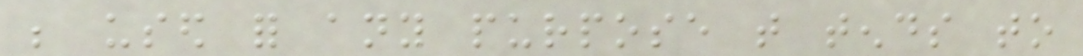be used for any purpose that tends to
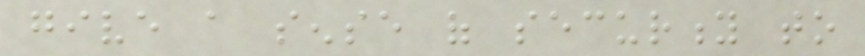give a sense of security to
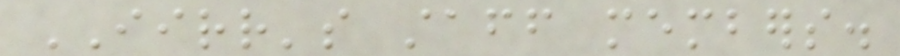IIRR's staff members.
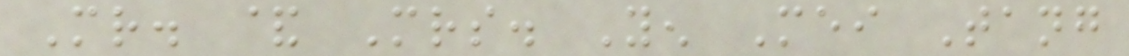Mr. & Mrs. Yen Mei Tang
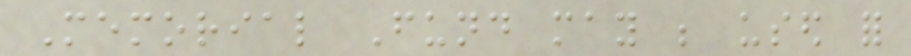Memorial Fund may be used for
